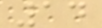14
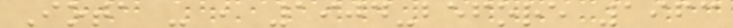Iota - , 1904-before 1963
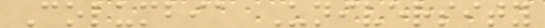Columbia University
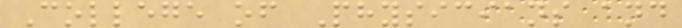College of Physicians and
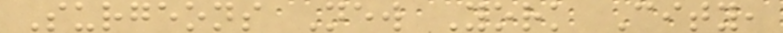Surgeons New York City,
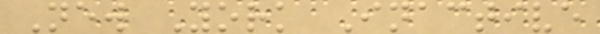New York Inactive
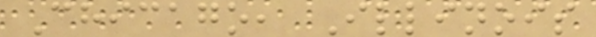Chicago, Illinois
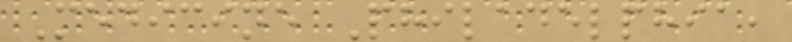Medicine Philadelphia,
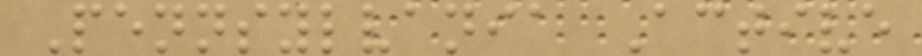Pennsylvania Active
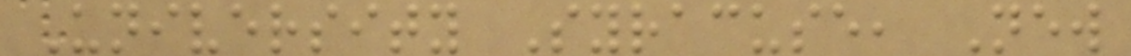University Syracuse, New
